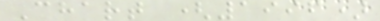Chart (1996)
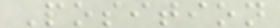Position
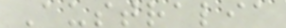Australia
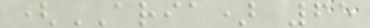(ARIA) 65
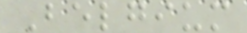Belgium
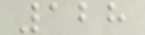128
